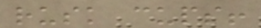rusk cups!
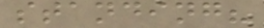standing?
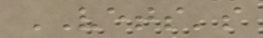VETS's
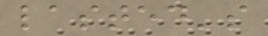lasted's
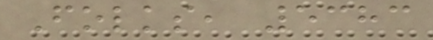Folks, 5383
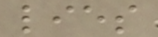lies
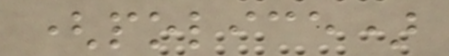(police)
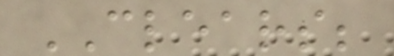CLEARS;
